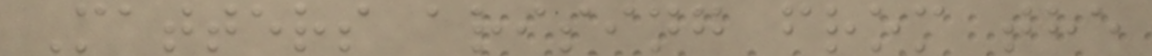Matters arising from the
